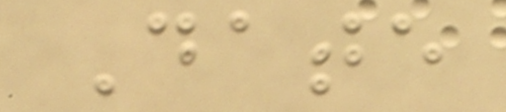Date
